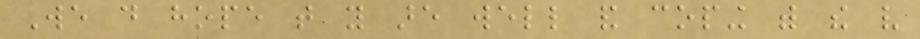We do hope that you are well and coping with the very
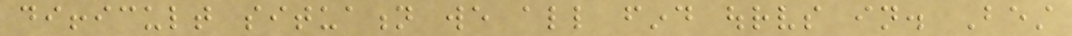difficult situation we all find ourselves in. Best
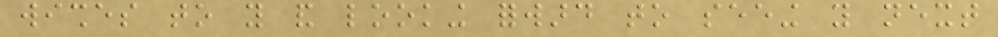wishes to you and looking forward to seeing you next
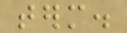term.
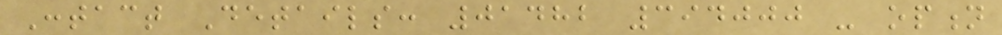Contact Details: 01482 394000 - option
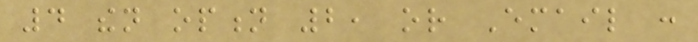4 then option 2, or Email :
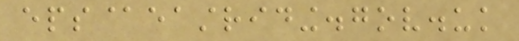eps@eastriding.gov.uk
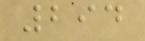294
